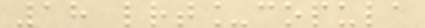18 lrt_copula
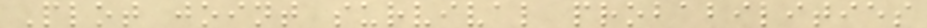Plot joint survival probabilities
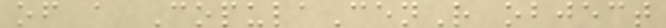of a CopulaCenR object
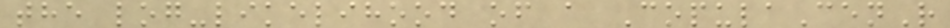the log-likelihood of a CopulaCenR
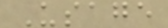Usage
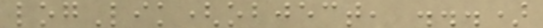logLik(object, ...)
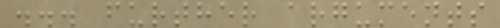... further arguments
